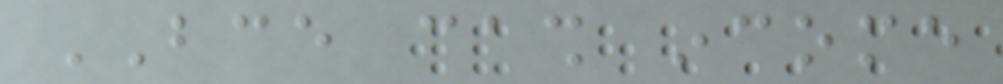BCE cash income
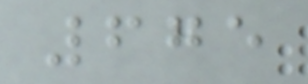675
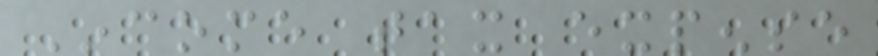Income tax expense
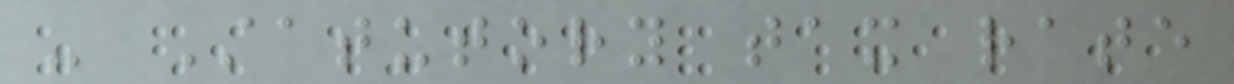- Statutory tax rate
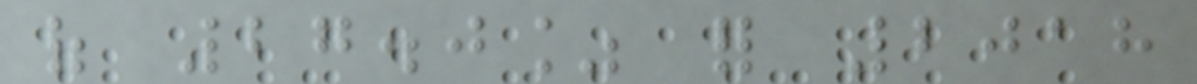of 27.0% for 2018
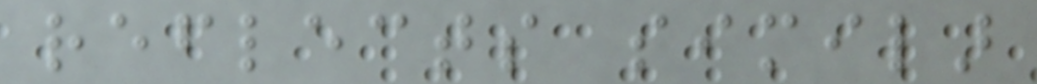reflects similar
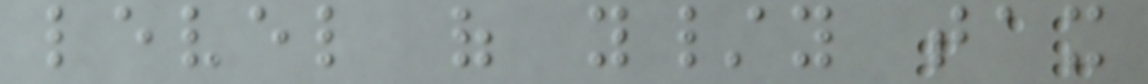level of y/y tax
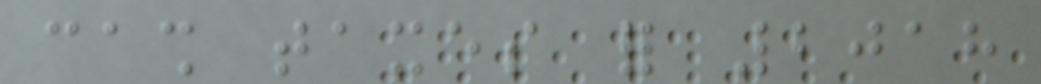cash taxes for 2018
